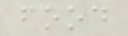food
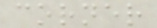corner
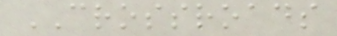CROSSROADS
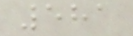581
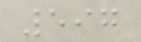597
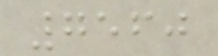7560
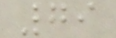79
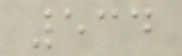534
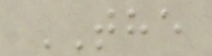THE
